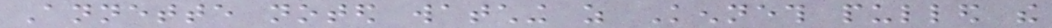Annette noted watching as Kenneth pulled the
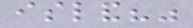island?"
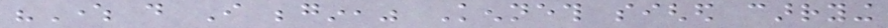"Where do I begin," Kenneth sighed carrying
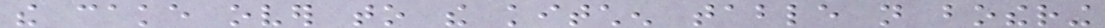the cake over to the kitchen table not bothering
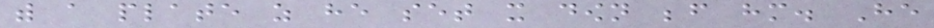with a plate as he set it down before him. He
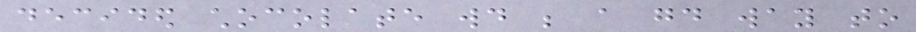decided chocolate would be a good way to
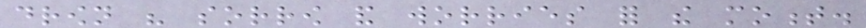drown his sorrow and worries for the moment.
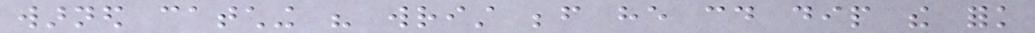warned catching his wrist before he could dip the fork
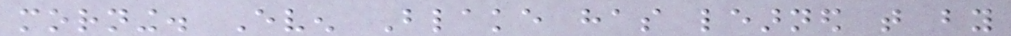morning. Even Blake has learned that by
